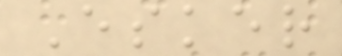Esker
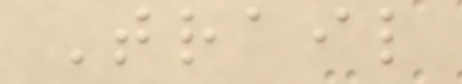Trail
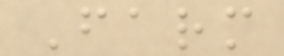Farm
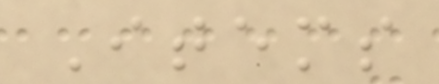Items
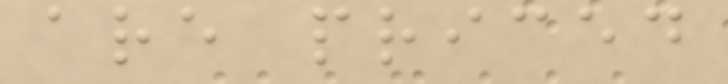are priced
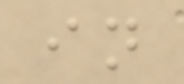in
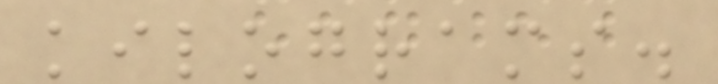kilograms.
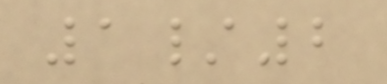1/2
